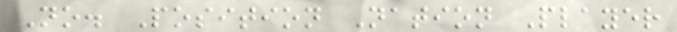No. Position Nation Player
